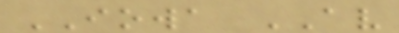IOWA AV
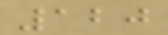120
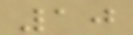10
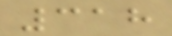318
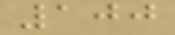100
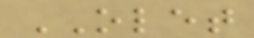OLET
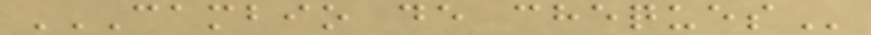CAMBIO DE CHEQUES
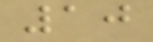10
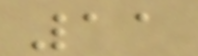11
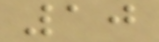10
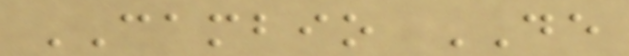CAMBIO DE
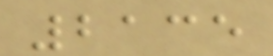2135
